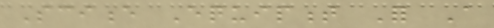Science Equipment For A
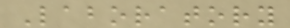Laboratory
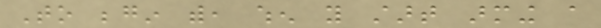To begin with, when you start arming a
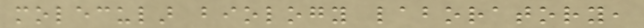molecular biology laboratory,
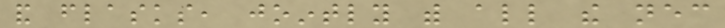and flasks, jointly with all the necessary
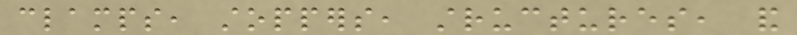clamps, stoppers, structures, and
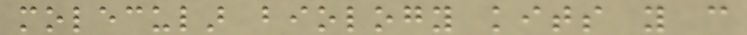molecular biology kits you can
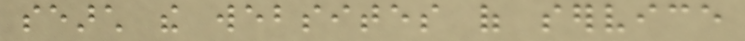search the websites of service
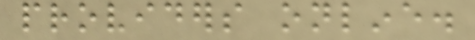providers online.
